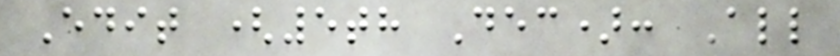Edit (5th Dec): All
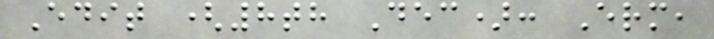Edit (8th Dec): Erm,
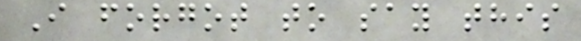I forgot to say this
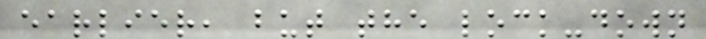earlier, but the lock-down
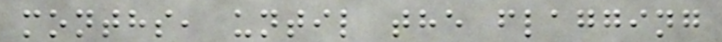months, until the flagging
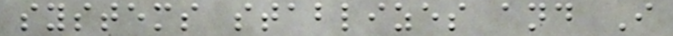systems stablizes and I
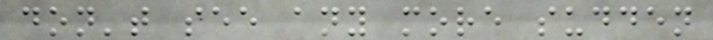don't see any more sudden
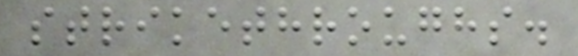strikethroughs.
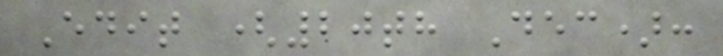Edit (20th Dec):
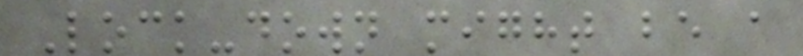Lock-down might be a
